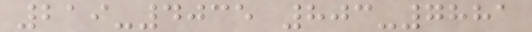219-4035 803-7881
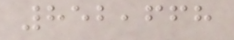852,668
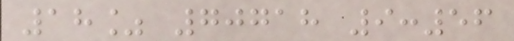18% 70718 9:56
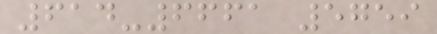614-6661 5759
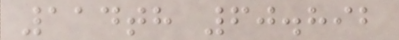114th 60.892
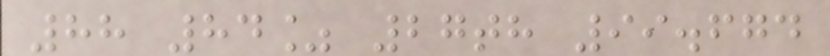88 84% 27th 99.674
